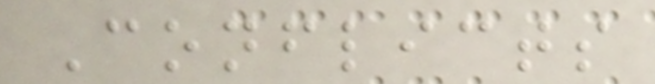Conflicts
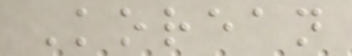Korean
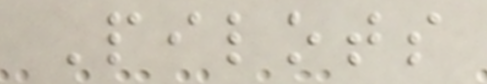Pilots
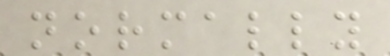normally
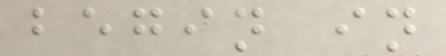begin in
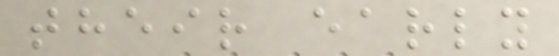their early
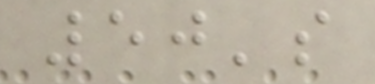50's
